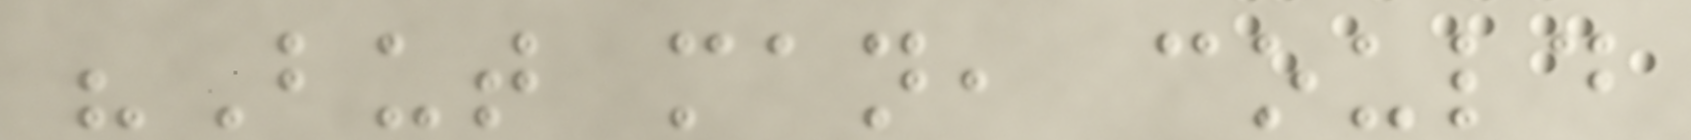"But man, could
